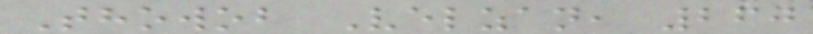Thowob Velzan, 260
